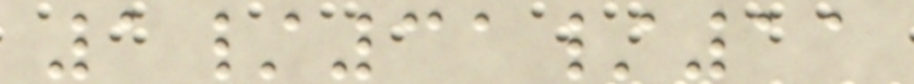1/31/11
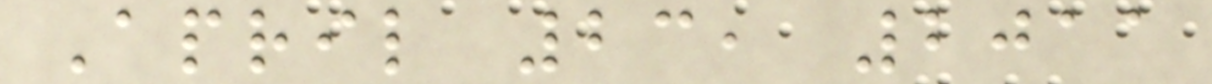April 23, 2011
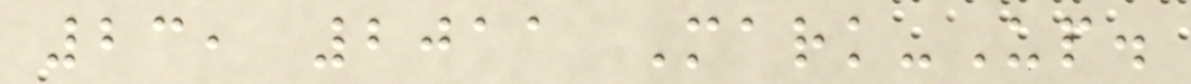23, 2011 Mark-Up.
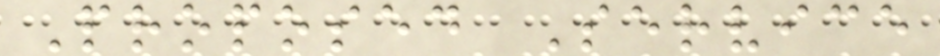Proposed Service
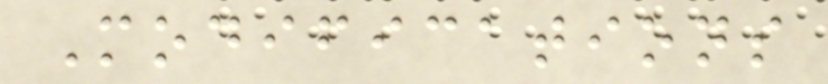Modifications
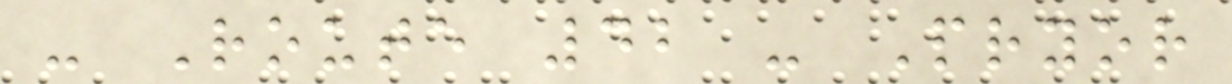- Route 42 - Pryor
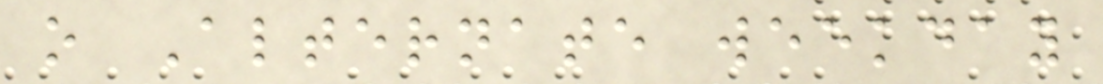o Alternate weekday
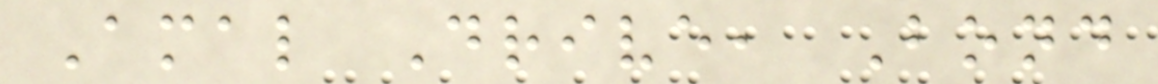Amal Drive, Bond
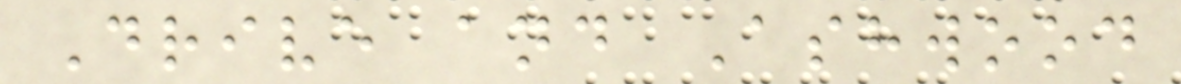Drive and Ashwood
